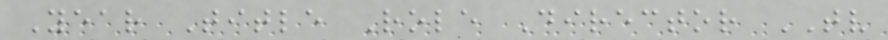Year Title Role Director TV
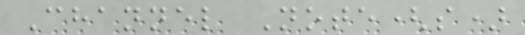Channel Note(s)
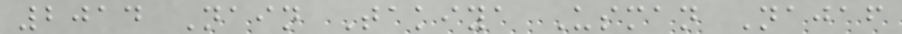2014 Nain Takiya Usman Najaf
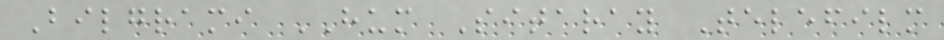Bilgrami HUM Sitaray Telefilm
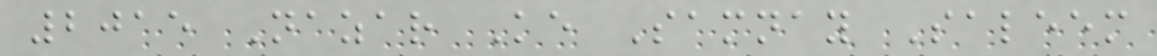2015 Nazar Ke Samnay Saleem
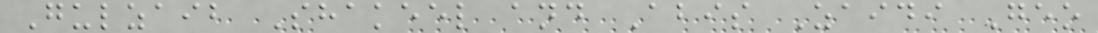Gulzaib Shakeel and Abis Zaidi Geo
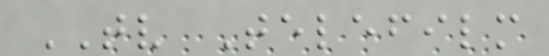TV Telefilm
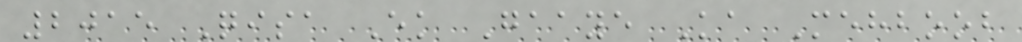2015 Qisa Ek Gaaye Ka Mehboob
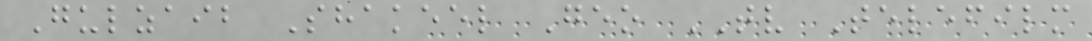Gulzaib Shakeel Geo TV Telefilm
